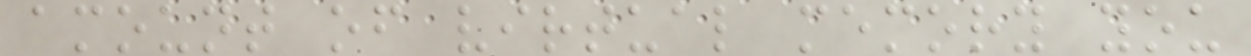amount of virtual memory you
